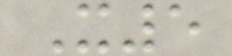X5
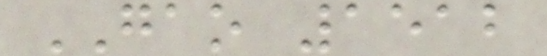GAO 1512
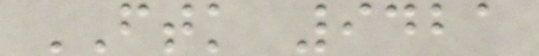FTK 9421
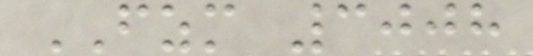FZM 3008
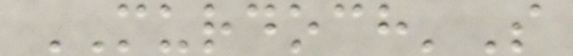MURDOCH'S
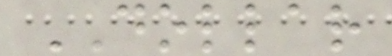DOLLAR
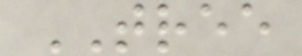TREE
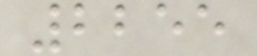2255
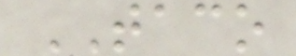TACO
